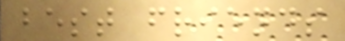best friends
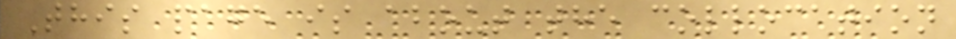This page is about the collocation
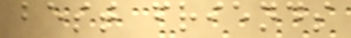best friends
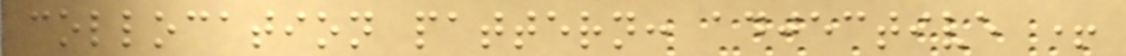collocation pattern: adjective +
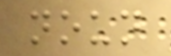noun
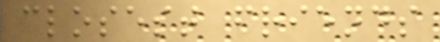closest friends
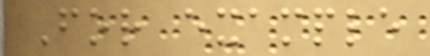For example
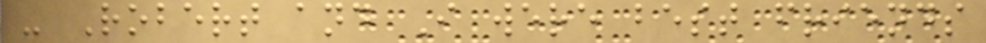- Robert and I were best friends
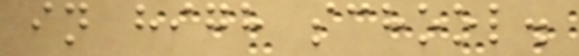in high school.
